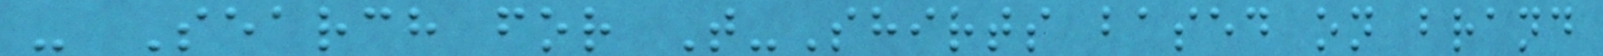- Search for T-Shirts based on brand
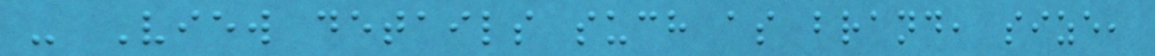- View details such as brand, size,
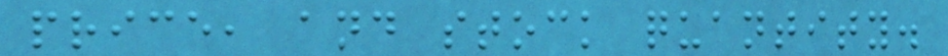price, and stock quantity.
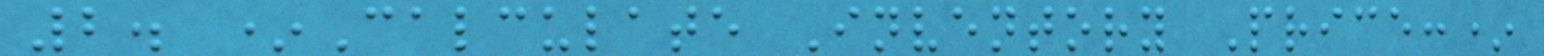2. *Calculate Inventory Price:*
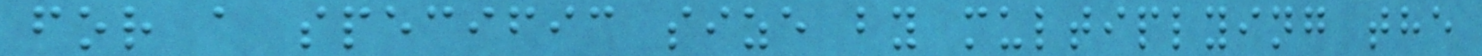for a specific size by multiplying the
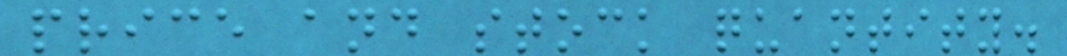price and stock quantity.
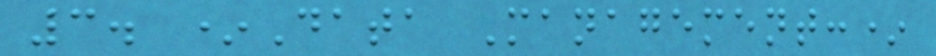3. *Data Management:*
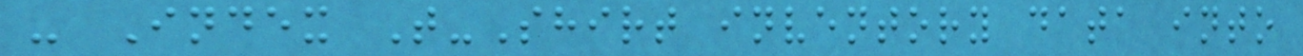- Index T-Shirt inventory data into
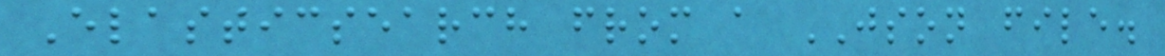Elasticsearch from a JSON file.
